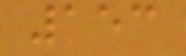153
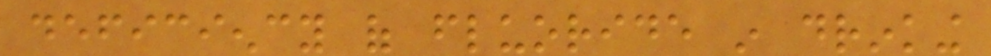deficiency of fluoride in drinking
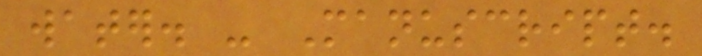water. - Manuscript.
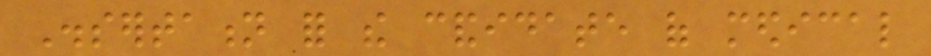Dissertation for the candidate of medical
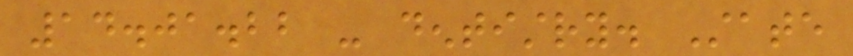14.01.22 - dentistry. State
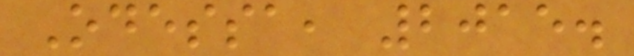Odessa, 2015.
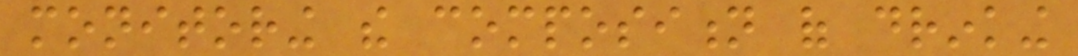monitoring the composition of drinking
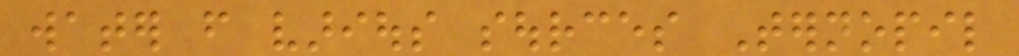water from various sources Ternopil
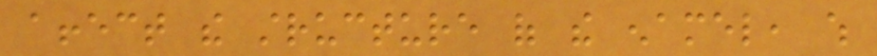affect the structure of the enamel, which
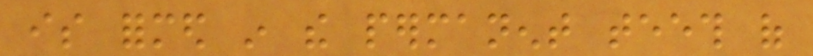is formed in the permanent teeth of
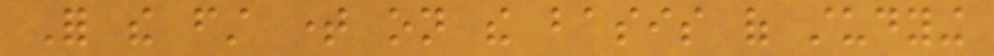For the first time on the basis of studying
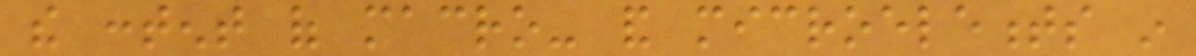the content of macro- and microelements in
